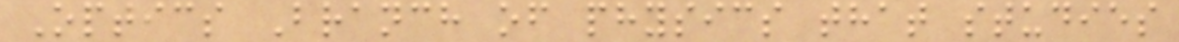Optics Branch of physics that studies
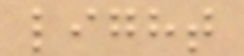light
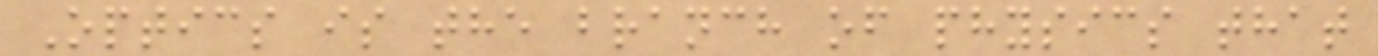Optics is the branch of physics that
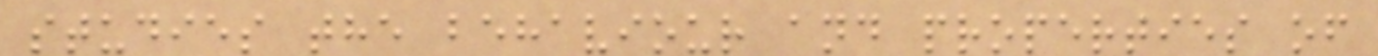studies the behaviour and properties of
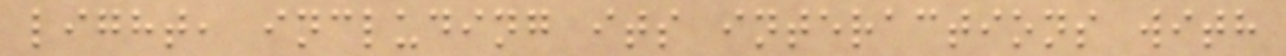light, including its interactions with
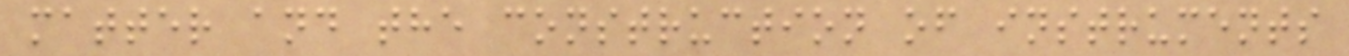matter and the construction of instruments
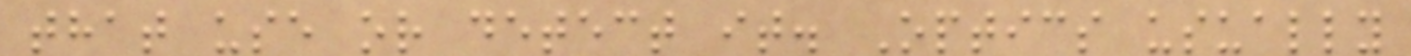that use or detect it. Optics usually
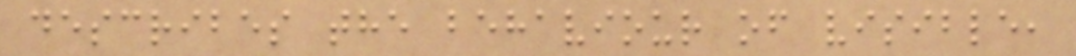describes the behaviour of visible,
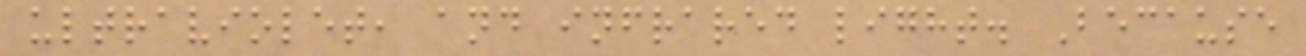ultraviolet, and infrared light. Because
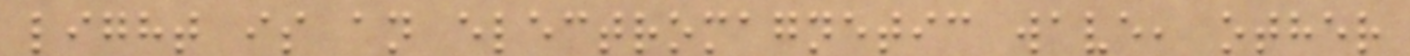light is an electromagnetic wave, other
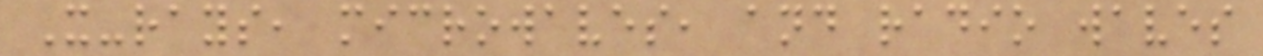X-rays, microwaves, and radio waves
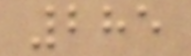285
